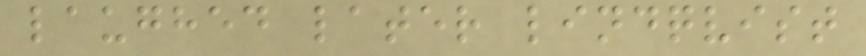laughed later lindqvist
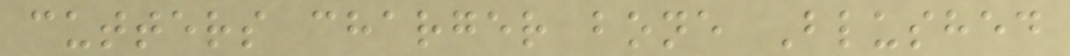cutters charger bone Blushed
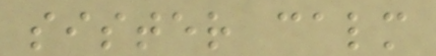sister calm
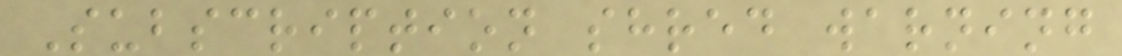Subscription shred warning
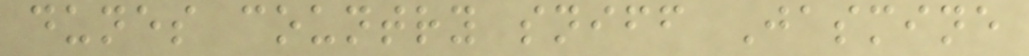dunes country sniff Jasmine
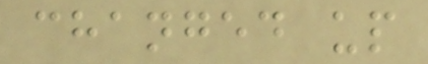changed up
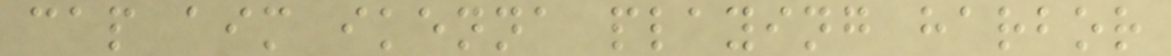cap aim ikenna playing harbor
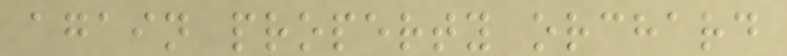again property orchard
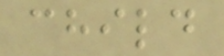child
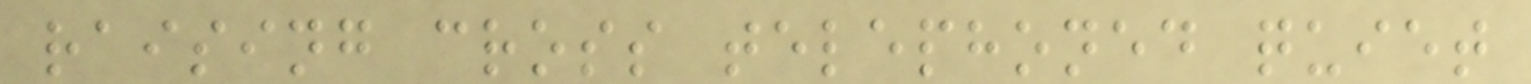raising cross telephoned quiet
